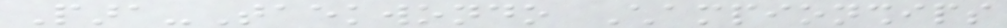Para-Taekwondo Championships
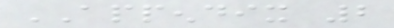APPENDIX 2
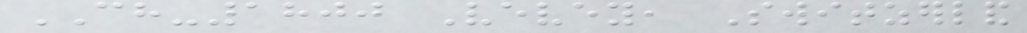CH-1800 Vevey, Switzerland
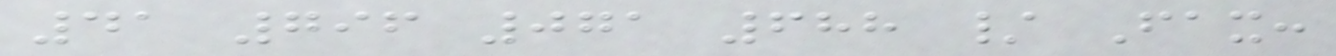41 796 071 688 / Fax:
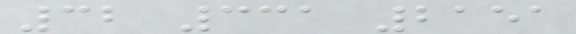32 331 2151
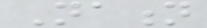Nation
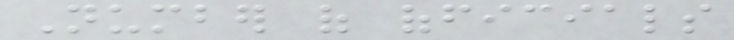Number of officials
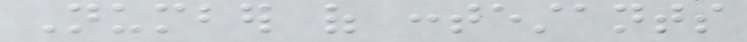Number of contestants
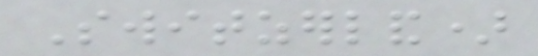Switzerland)
